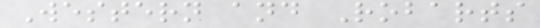Western and Robarts
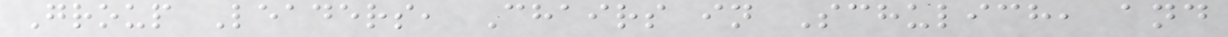Group Leaders, Chairs in Schulich, and
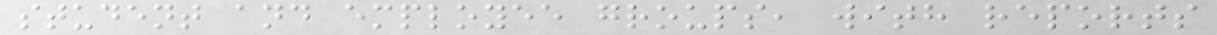student and employee groups, with reports
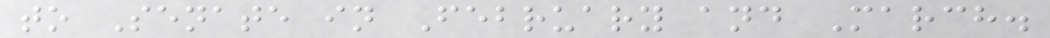to Senate in February and March.
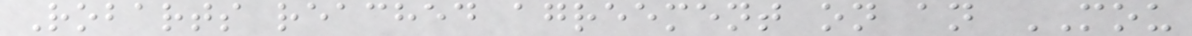Robarts reached agreement on an MOU
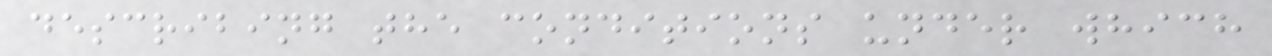describing the conditions under which
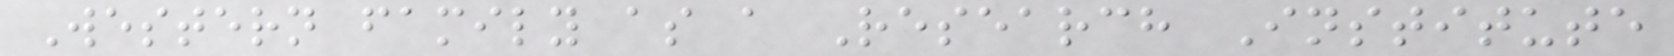Western family as a Research Institute
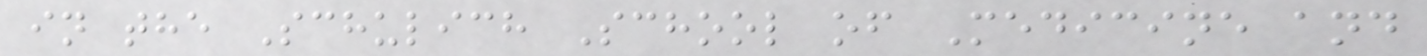in the Schulich School of Medicine and
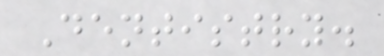Dentistry.
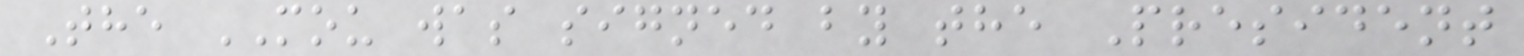The MOU was signed by the President
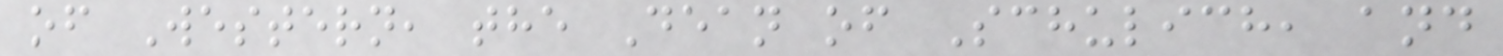of Western, the Dean of Schulich, and
